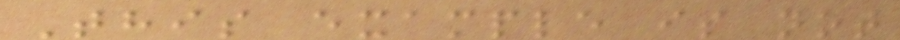This example is not
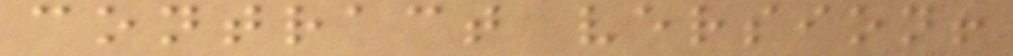contract version!
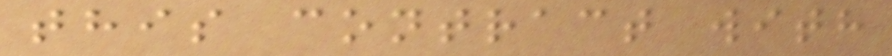this contract with
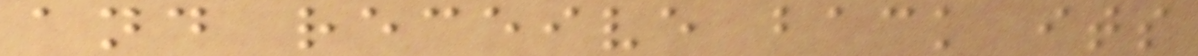and receive back its
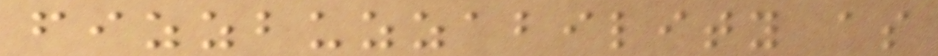fizzbuzzability as
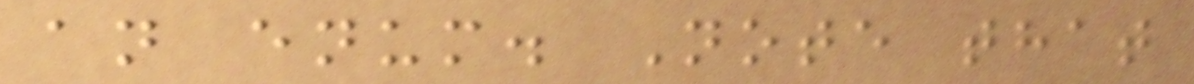an enum. Note that
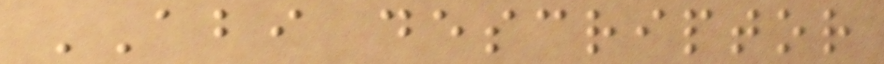ABI descriptor
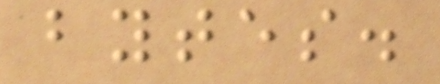bytes.
